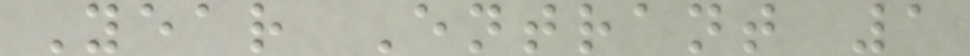Year Entrant 1
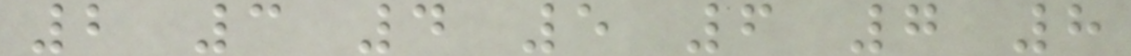2 3 4 5 6 7 8
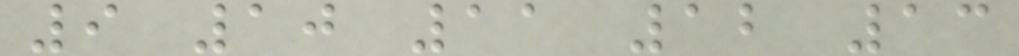9 10 11 12 13
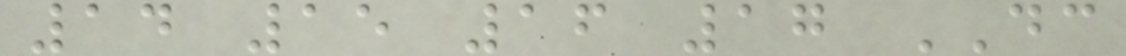14 15 16 17 DC
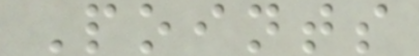Points
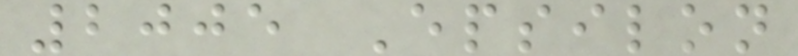2005 Epsilon
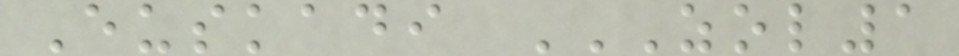Euskadi ZOL1
